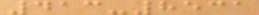413-8531
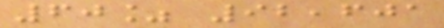60% 92,601
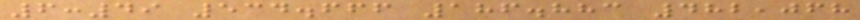6:49 534.666 186.883 482,068
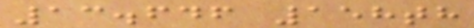13.646 158th
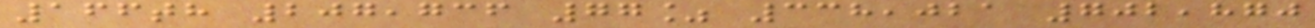166th 207,736 77% 338,021 702,870
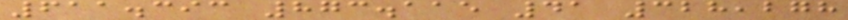611.393 873.115 41 328,278
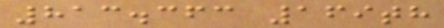813.363 169th
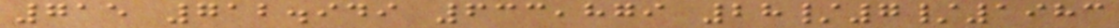715 712.949 633,879 28/7/1983
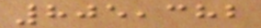805,382
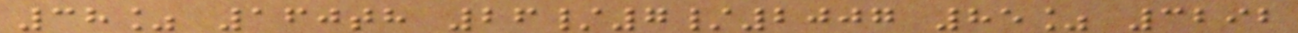38% 160th 26/7/2007 85% 3292
